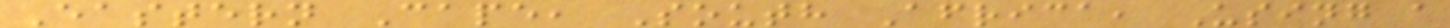Eastern Cape, South Africa, Using a
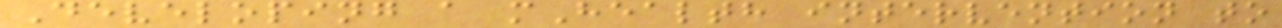Developing a mHealth intervention to
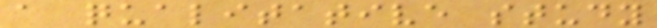a qualitative study
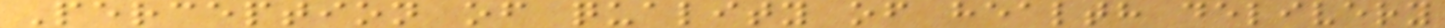Perception of quality of health delivery
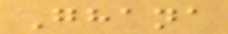Ghana
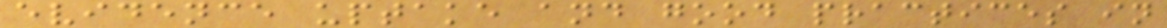evidence uptake and good practices in
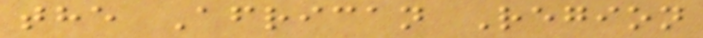the African Region
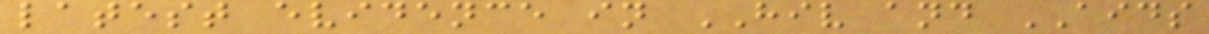latest evidence in HIV and AIDS
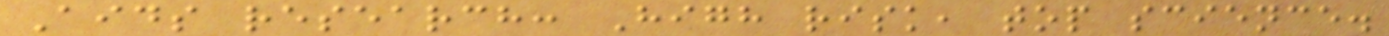Aids research: High risk, top science.
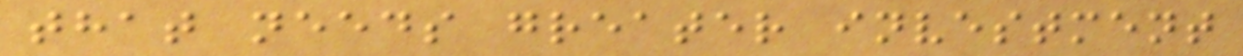that needs greater investment
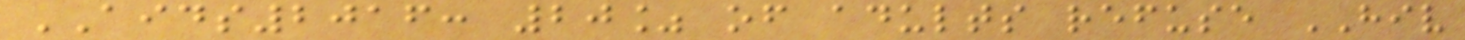AIDS2016: 20% of adults refuse HIV
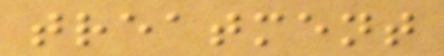treatment
